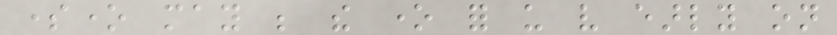someone may be the one for us very early on
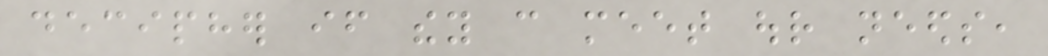decipher if they can meet our needs,
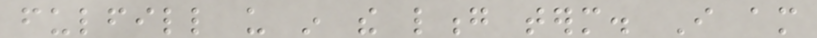fulfill us in the long term. I am
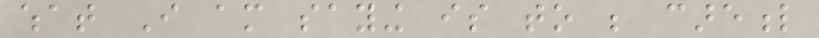what I am saying is to be careful
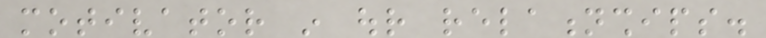motivator in our relationships.
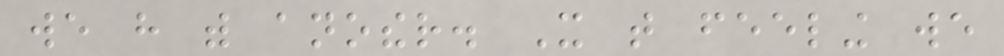we have with another. It that feeling we
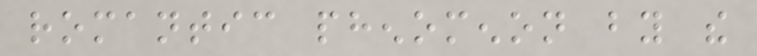romantic phenomenon by the
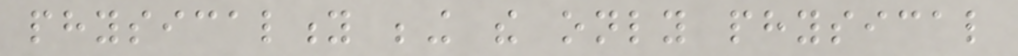physicality being the only physical
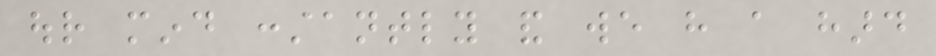our mind constantly and we have a hard
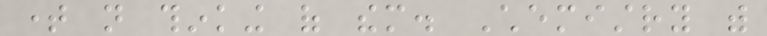time not thinking of them. Chemistry with
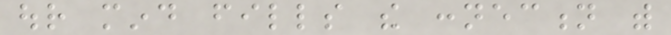our mind fills the connection with
